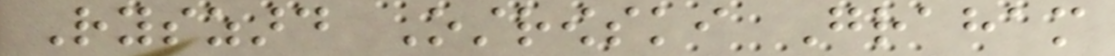Ryszard Ostrowski Graham
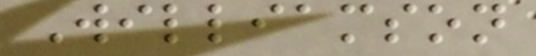Williamson
